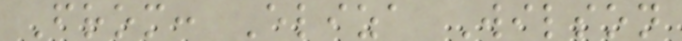From: Eliza Wilson
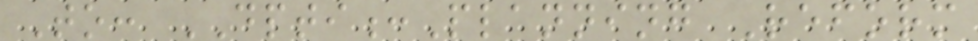To: DPTI:Planning Reform
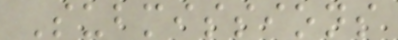Submissions
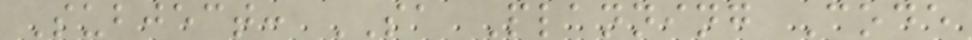Subject: SA Planning Code
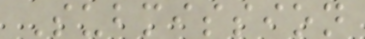Submission
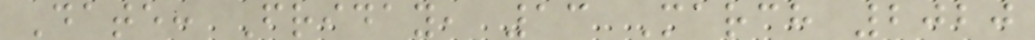Date: Friday, 13 March 2020
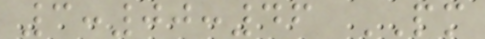3:00:46 PM
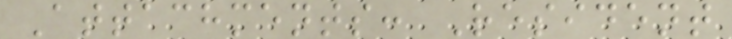Attachments: Resident
